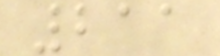211
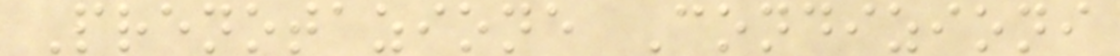Prenotazione Condizioni
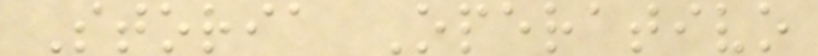Storia Operativo
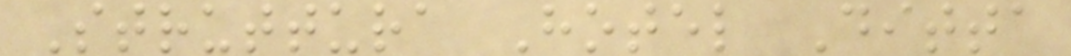Struttura Hotel Ditta
